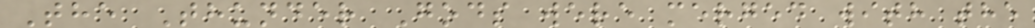The Thunder Gods were merged with the
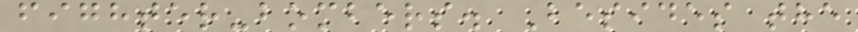fighter-bombers. Besides the
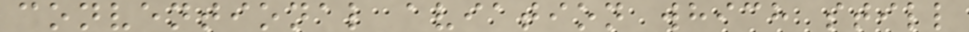conventional aviation which still
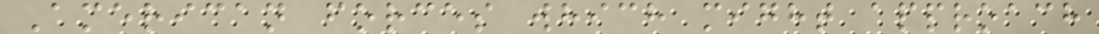American forces which might approach
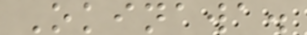Okinawa.
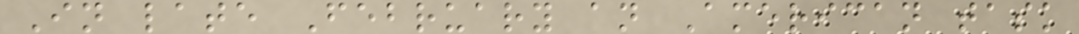In late February an American task
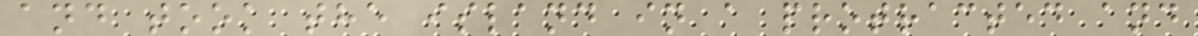and took the island in a protracted and
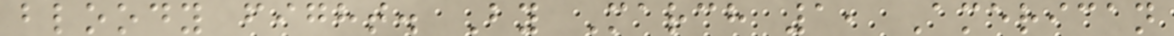bloody fight. By March 1, American
